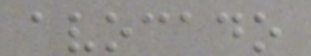avocado
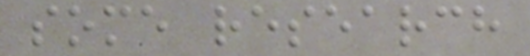some research
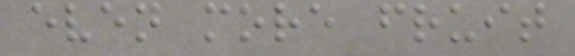even more fruit
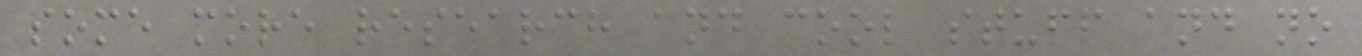some more research and cool stuff and no
